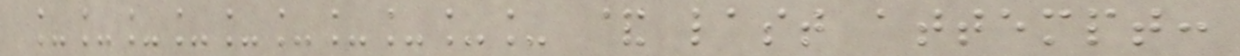__________ & last attempt:
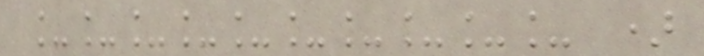__________ )
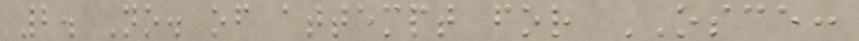2. No. of attempt for OSCE:
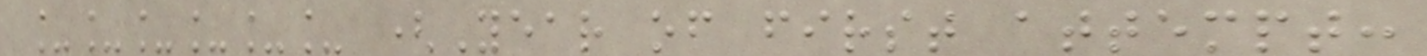______ (Year of first attempt:
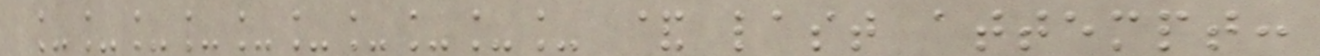__________ & last attempt:
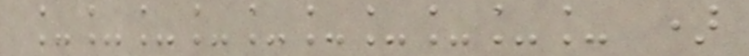__________ )
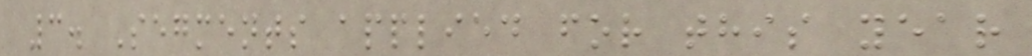3. Segments applied for this year
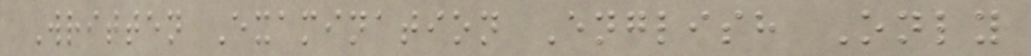Written Examination English Only
